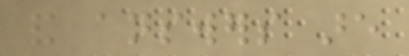and answers are
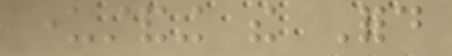understanding the Ford
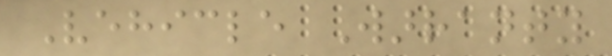Vehicle Warranty
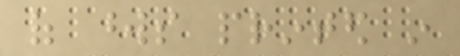of words printed in
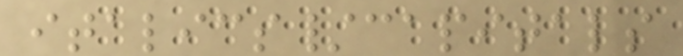italics/capitals
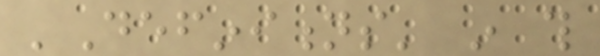'Definitions' in this
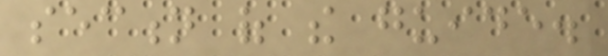section of the guide.
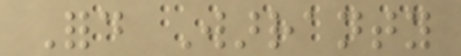Ford Warranty
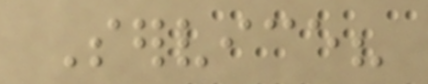Service?
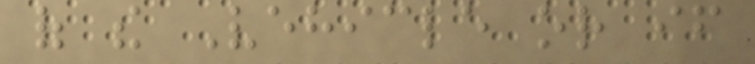of the Vehicle or if
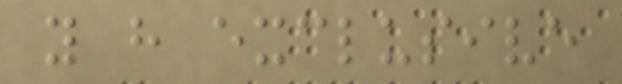you have exclusive
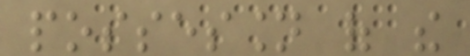possession of the
